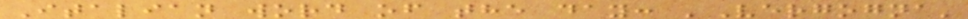Italian word of the day: 'Vergogna'
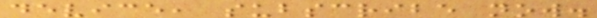device, subscribe now.
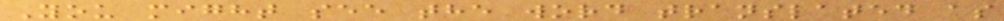You might see the word translated as
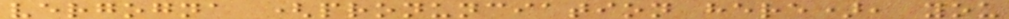vergogna (pronunciation here), you
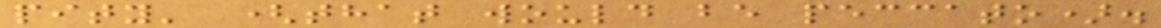pity' (that would be peccato).
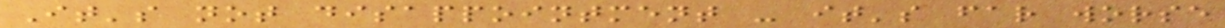It's not disappointment - it's far worse
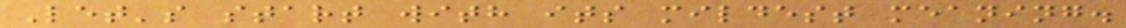Let's start with its mildest meaning.
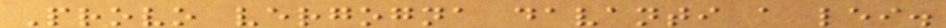Provo vergogna davanti a lei.
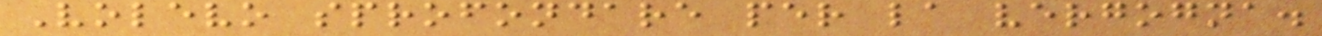Volevo sprofondare per la vergogna.
